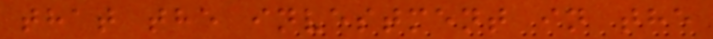that the investment in the
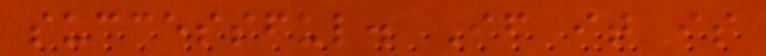successful. If it is
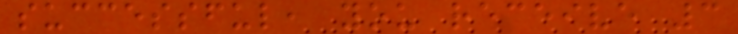successful, you receive 3
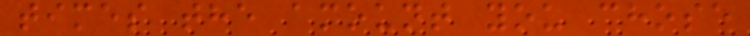times the amount you chose
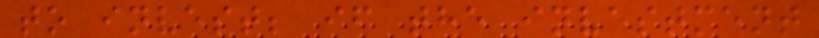to invest; if the investment
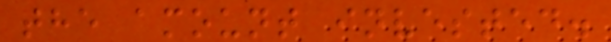the amount invested.
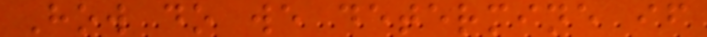How do we determine if
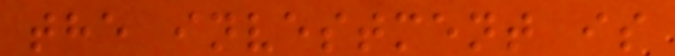the investment is
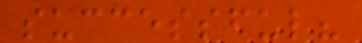successful?
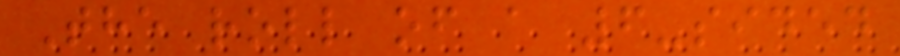The roll of a 6-sided
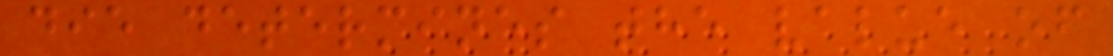die determines the value of
